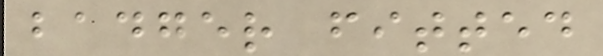badger fitted
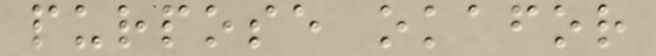purpose okafor
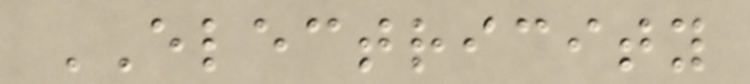ELECTRICITY
